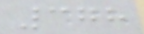378
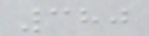380
